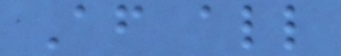After all
